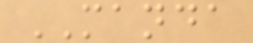MANDA
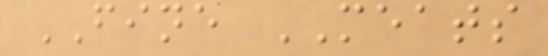FINE MEATS
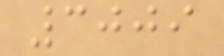3009
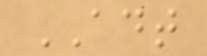ADT
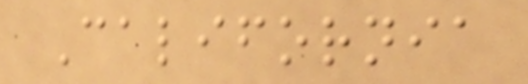California
